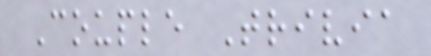Couple Trivia
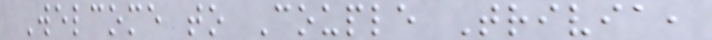Welcome to Couple Trivia,
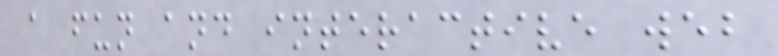a fun and interactive web
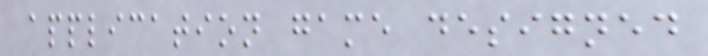application game designed
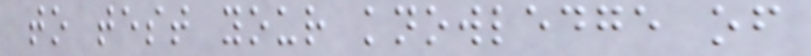to test your knowledge of
